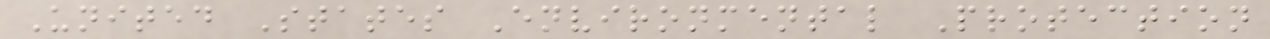United States Environmental Protection
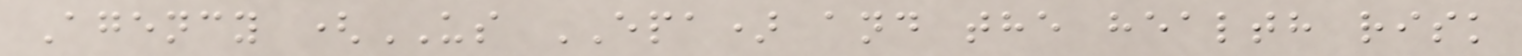Agency (US EPA) and the health risk
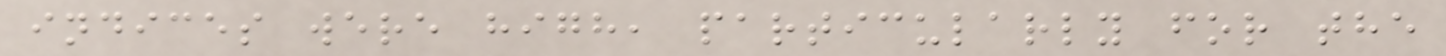indices were high, particularly for the
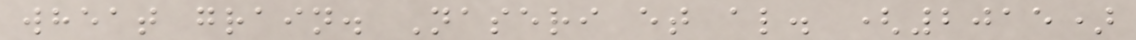wheat grain. Naseri et al. (2015)
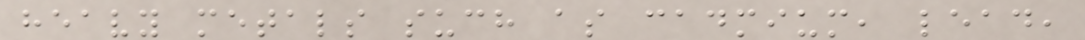heavy metals such as cadmium, lead,
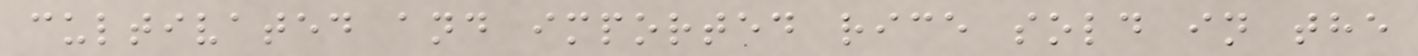cultivated and imported rice sold in the
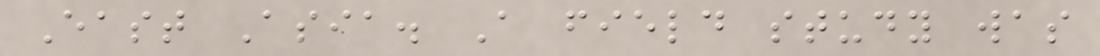East Asia. A field study was
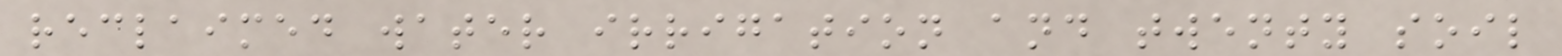reclaimed water irrigation and twenty soil
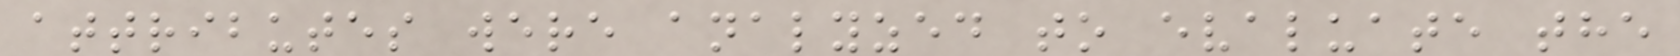attributes were analyzed to evaluate the
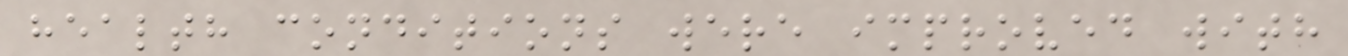health conditions were improved with
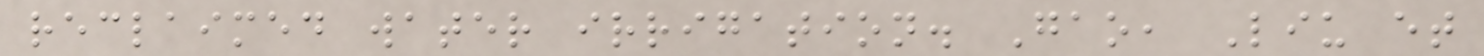reclaimed water irrigation. Gao, Liu et
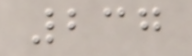237
